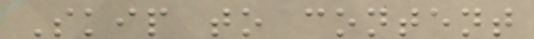Skip to content
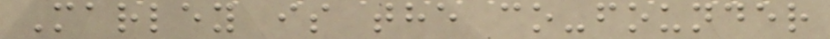Marley is the co-founder
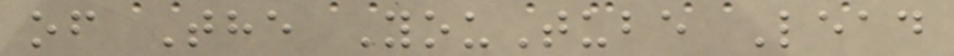of The YouTube Lead
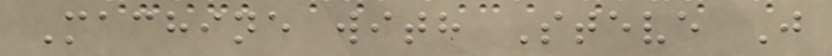Machine with Steve J
